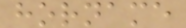horname
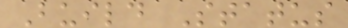Build Status
